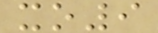xo9
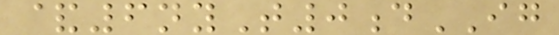&6nyT0dIG
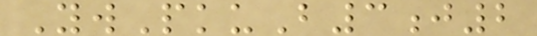YwPkuB3j2
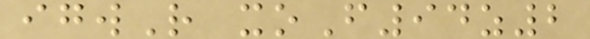igwR xoF94z2
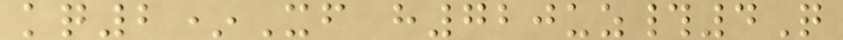kq2*Xf h720uz#4Q
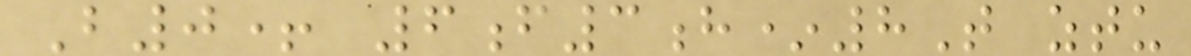B0+ 6f3h*8T ztu
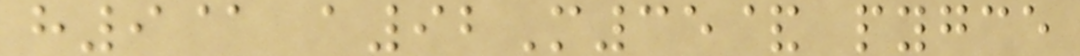h9@ a92M35& pygce
